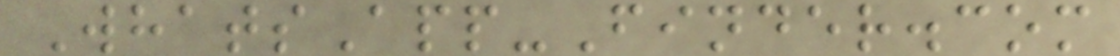WhatsApp-Finder.com
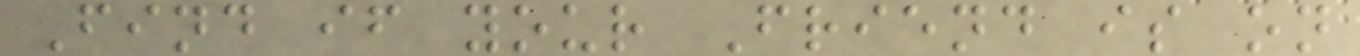Find if your Friend is on
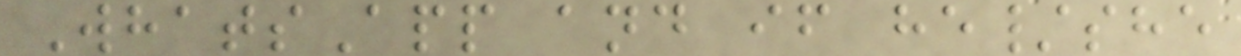WhatsApp and if he/she
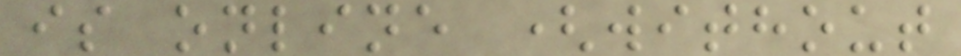is online (without
